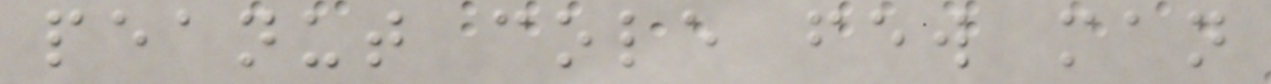peanut cole few man
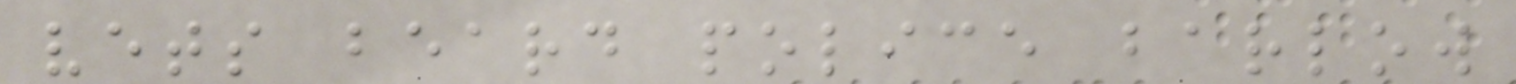vets beard police barlow
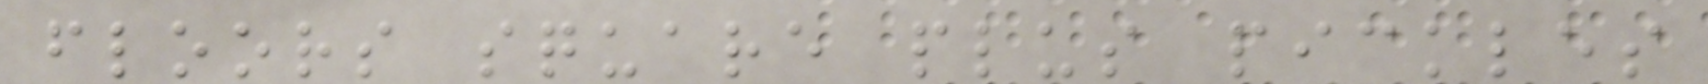floors square plus pickles
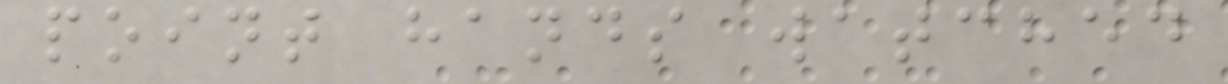point hands watched
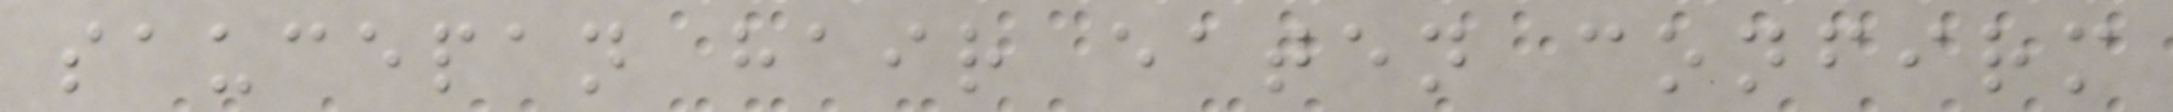saucepan hair eaten confirm
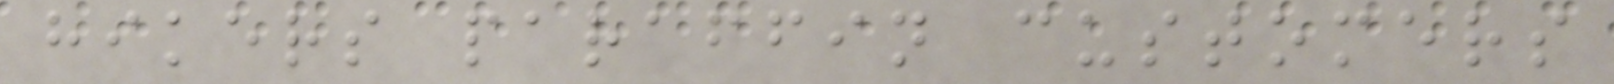hikers paraffin customers
